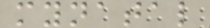mynatal
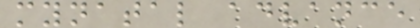mynatal advance
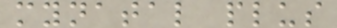mynatal plus
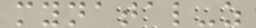mynatal-z
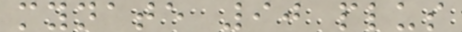mynate 90 plus
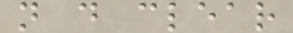n d clear
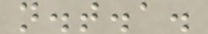n.t.a.
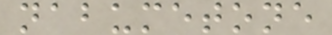nabumetone
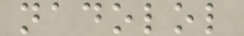nadolol
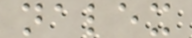nalex
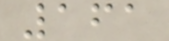161
